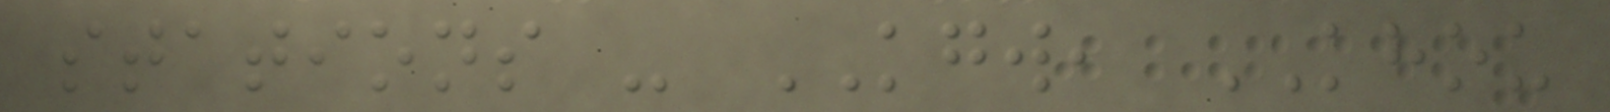stations - KGW, KHOU
